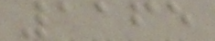1165
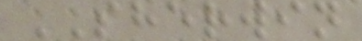SHERWIN
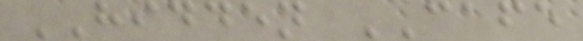HIDDEN CAFE
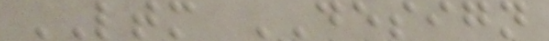LTM DESIGN
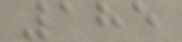185
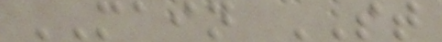MAIN ST
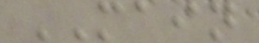MAIN
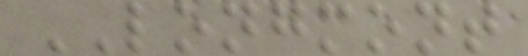LONGMONT
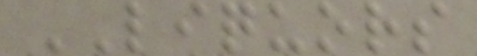LIQUORS
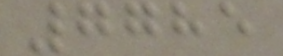7785
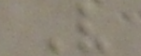V
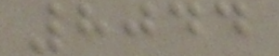8044
